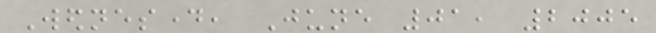Wednesday, June 01, 2005
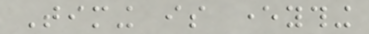Timing is everything
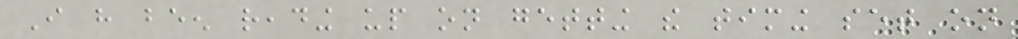I have been reading up on getting the timing set on
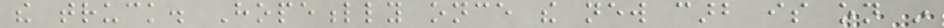the truck. Hopefully once the new carb is on in
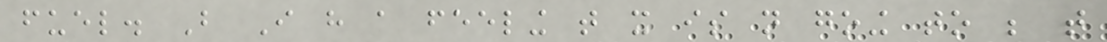fuel. But I have a feeling that it is not going to be that
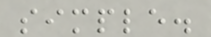simple.
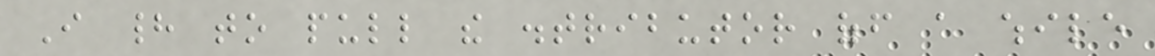I had to pull the distributor off a while
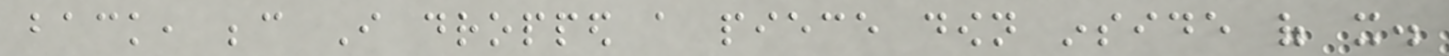back, because I dropped a piece down inside of it.
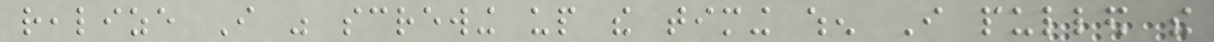realize I was screwing up the timing when I pulled the
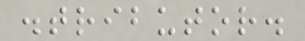distributor.
